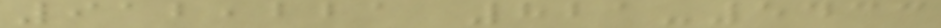912,221 821-5433
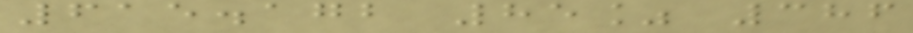615.172 85% 386
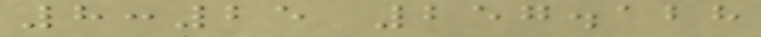8:25 257.128
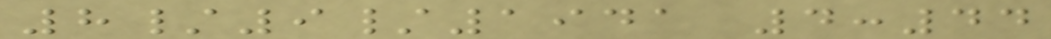8/9/1941 4:44
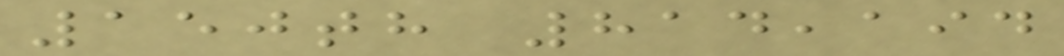150th 814,194
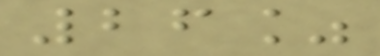26%
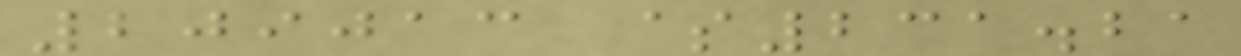209013 $231.21
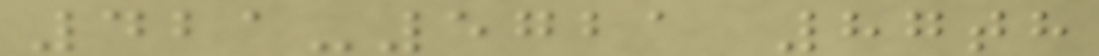421-5721 87th
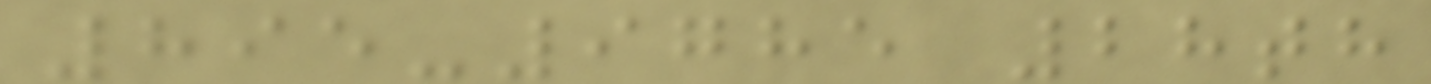895-9785 28th
